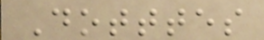Dotttes
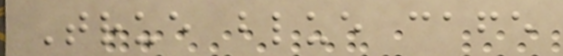True blue cafe
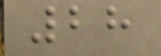28
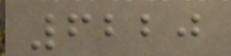6220
